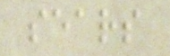sears
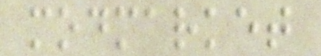modmarket
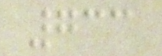733
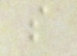s
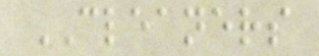CLEANERS
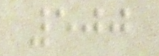500
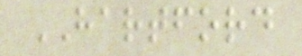HARTFORD
